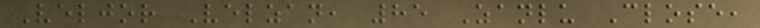Veljor Velzan, 85 Zanlu Close,
